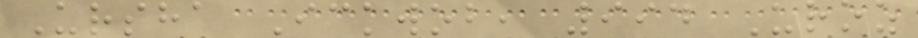Ursha Ickwob, 994 Uroz
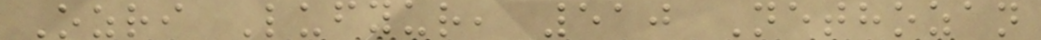Ozri Lufyur, 510 Nethozan
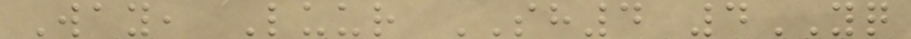Way, Luur SH4 4YQ
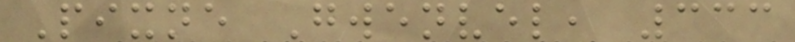Pixne Gwenvel, 333
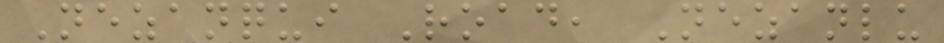Nezanqui Road, Nezanlu
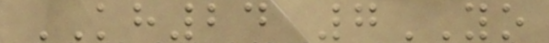KH24 7YO
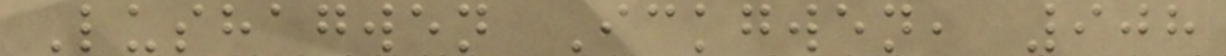Lushagwen Ickgwen, 908
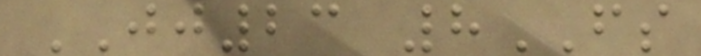JJ23 8FS
